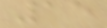15
